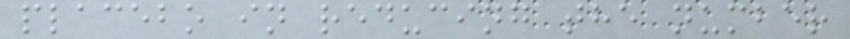placebo in reducing the number
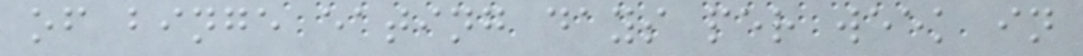of binge eating days per week in
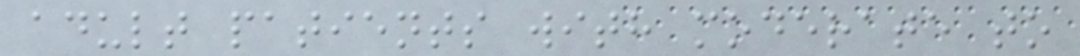adult patients with moderate to
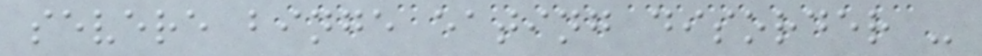severe binge eating disorder -
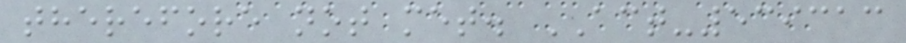therefore not met. ACT-539313
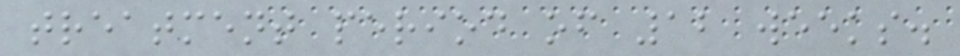treatment period of 12 weeks.
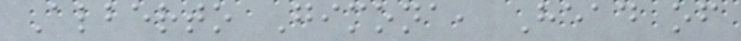Alberto Gimona, Head of
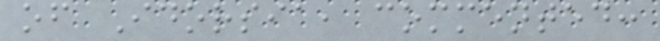of Idorsia, commented:
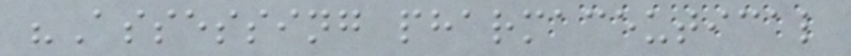"Assessing pharmaceutical
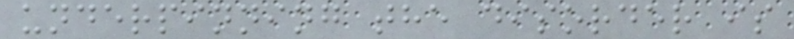underpinning the disorder is
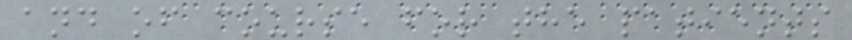and of course for the patients
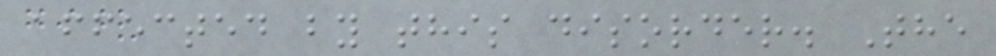affected by this disorder. The
